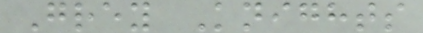Grey Knights
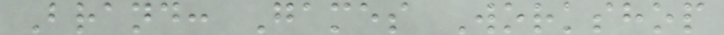Brand: Games Workshop
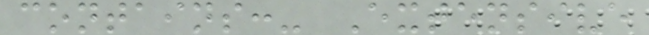contains:- Extensive
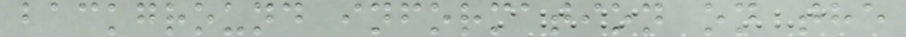background information on the
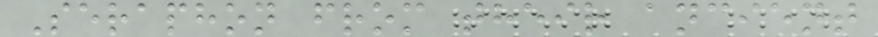Seraphon from their ancient
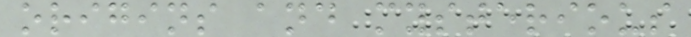origins and mysterious
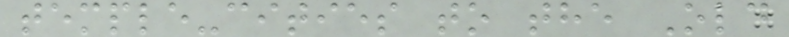temple-cities to the Old
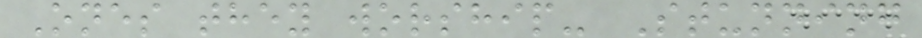Ones they worship- Stunning
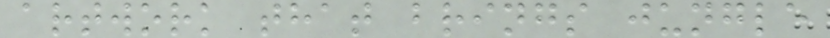artwork that brings jungle
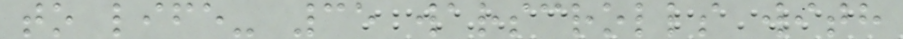to life- 35 warscrolls with
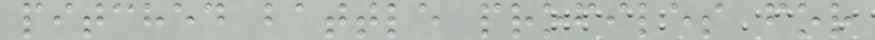pitched battle profiles for
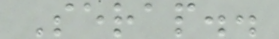Serap..
